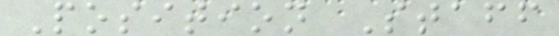Position Staff
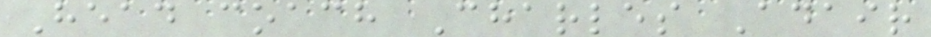Head coach Charles Adair
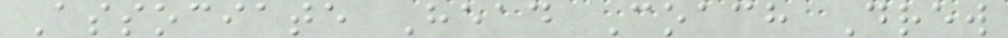Associate Head Coach Drew
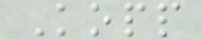Kopp
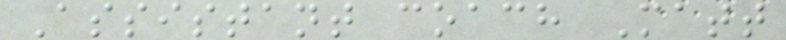Assistant coach Matt
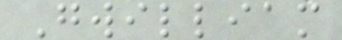Gwilliam
